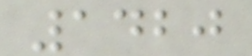1420
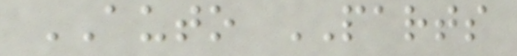AUTO PARTS
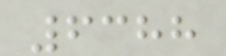6388
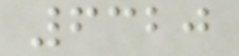6320
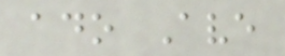ado Ave
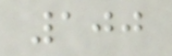100
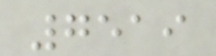7519
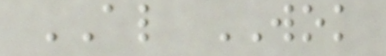AL WOK
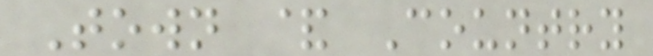Town & Country
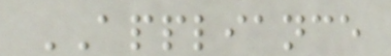APPLIANCE
